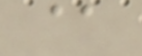@
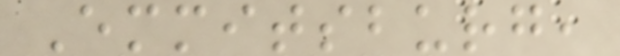Emmitsburg,
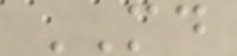MD
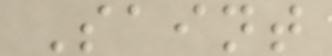Saint
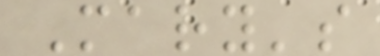Mary's
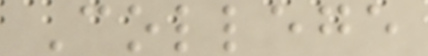College
